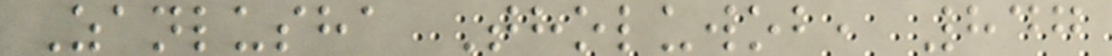Zanlusha Tholuwob, 847
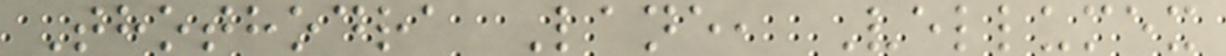Thothodra Lane, Vellumex
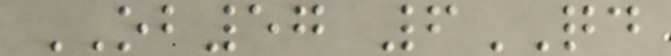OB57 6QD
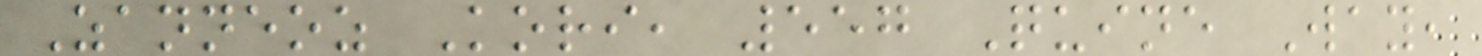Zanneoz Kori, 557 Quine Way,
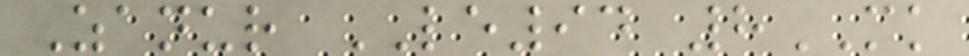Zanur LE94 8MK
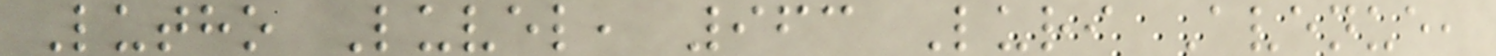Lutho Luvel, 963 Luri Avenue,
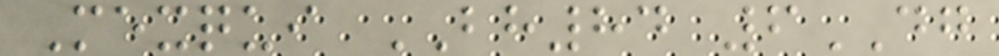Mexqui BH84 6DG
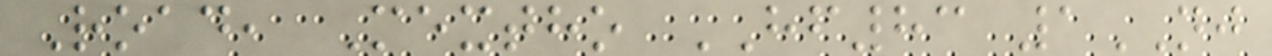Road, Mextho HF83 1NJ
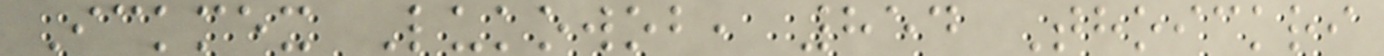Ickmex Lukowob, 854 Thoickri
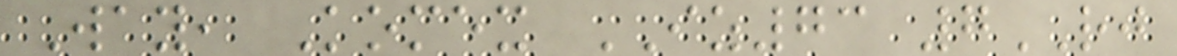Way, Komex IZ73 7RJ
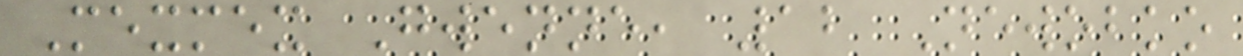Mexmex Gwenne, 12 Newobko
